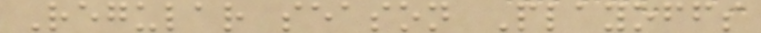Regular season Playoffs
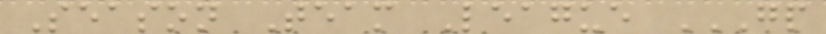Season Team League GP
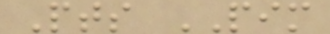Pts PIM
